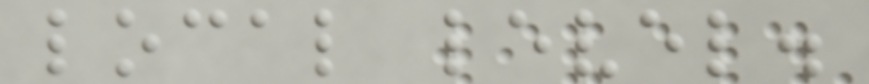local level.
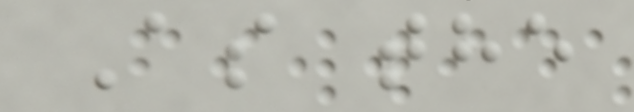As the
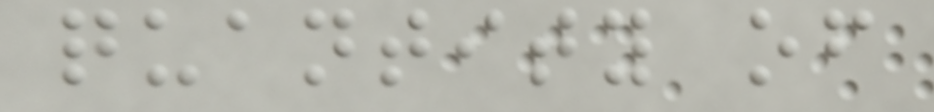quantity of
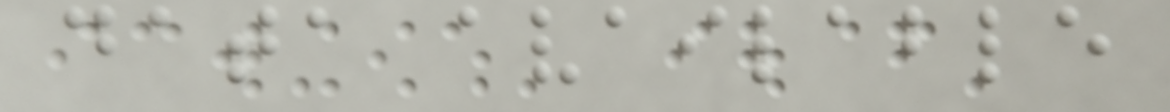data available
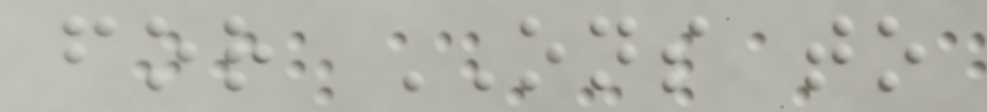for ONS to
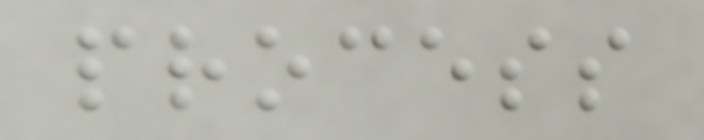process
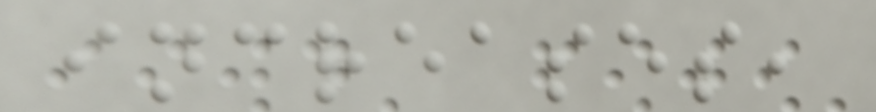increases,
